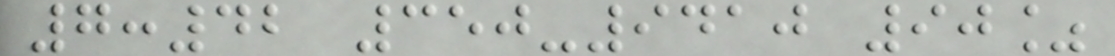7:42 350-9410 90%
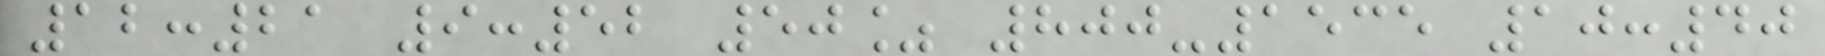12:21 9:52 50% 800-1535 10:40
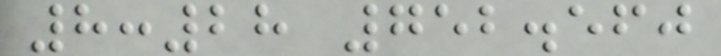8:28 752.560
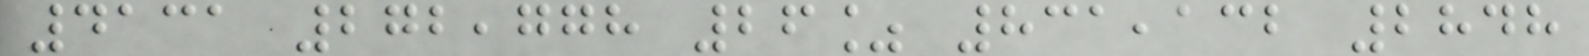4131 272,778 26% 831,132 2848
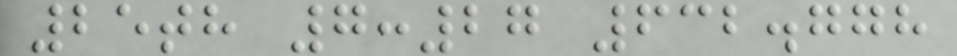25th 7:27 632.778
